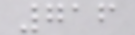716
